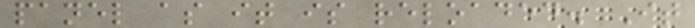panel as it is reloaded. It
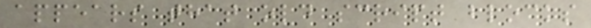appears that old script blocks
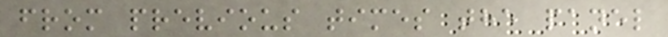from previous times the panel
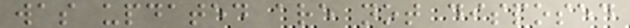was updated are not disposed
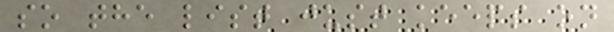so the list just keeps on
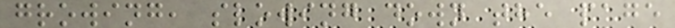growing, slowing down the page
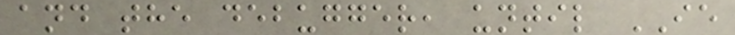and the debugger, until IE
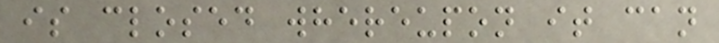is closed whereupon it can
